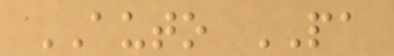AUTO PA
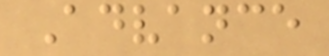Advance
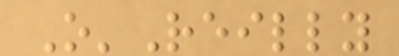O'Reilly
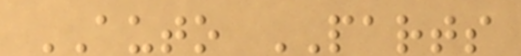AUTO PARTS
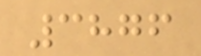3876
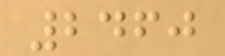2460
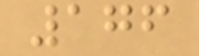176
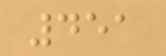451
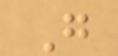G
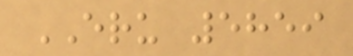ERU 5859
